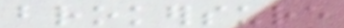brokersure
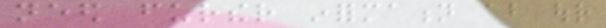need further information about our
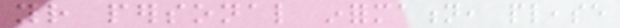your personal information, please
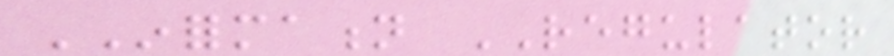INFORMATION REGULATOR
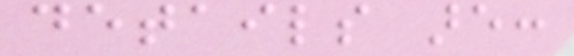details are:
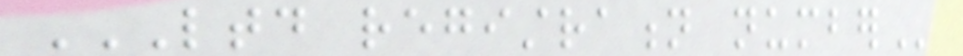LTD REGISTRATION NUMBER
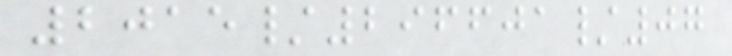2015/296601/07
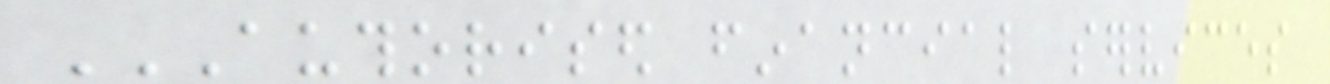AUTHORISED FINANCIAL SERVICES
